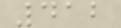412
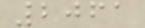2061
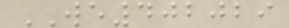WE402029
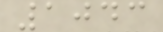1043
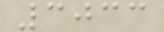3033
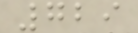729
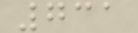731
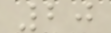20
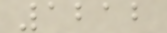1212
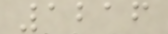1216
